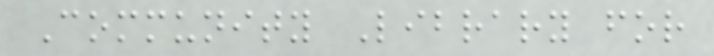Community Library for
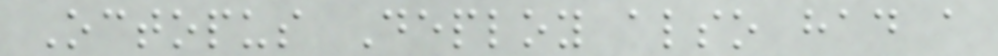Octopus Deploy also had a
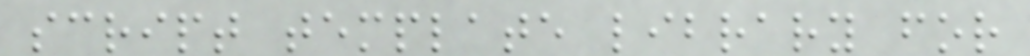script template library for
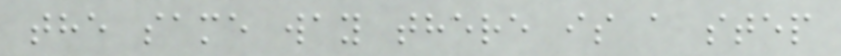the same way there is a step
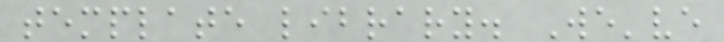template library. We've
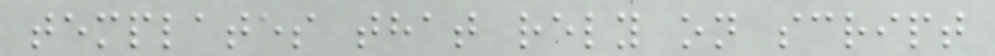templates that rely on script
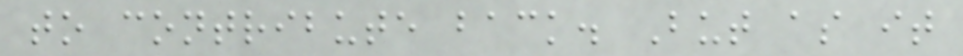to contribute back. But as it
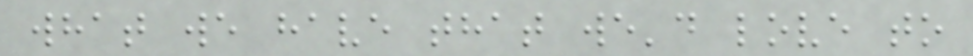what we have that we'd love to
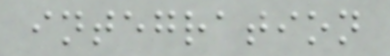integration
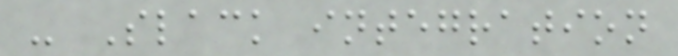- Slack integration
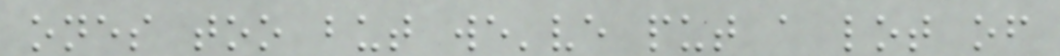ones too but we've put a lot of
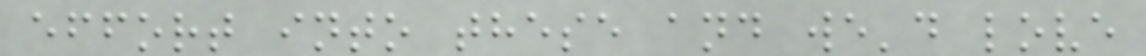effort into these and we'd love
